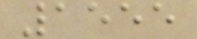1555
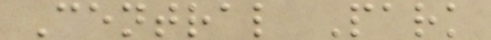Central Park
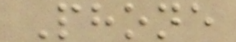Phone
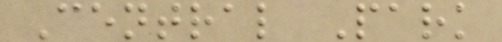Central Park
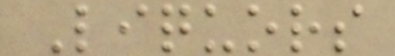Liquors
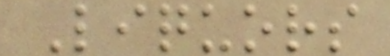Liquors
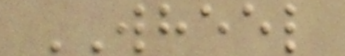WHEEL
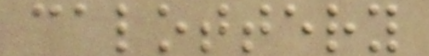calottery
